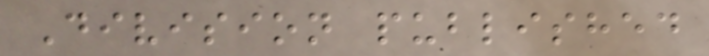Division published
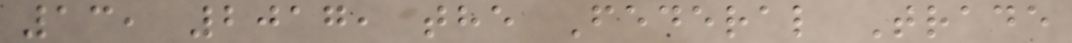13, 2017, the Federal Trade
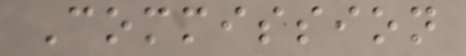Commission
